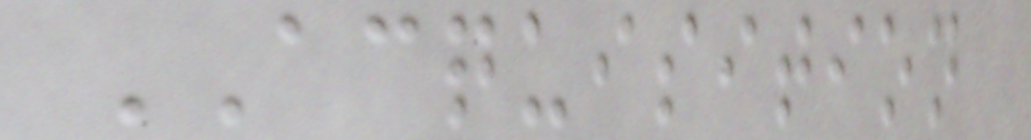ACQUISITION
